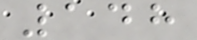148
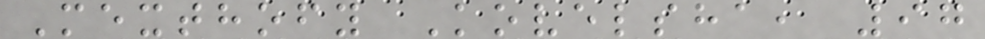Mexthofy Kovelsha, 97
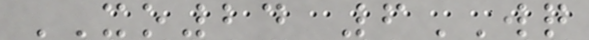XO24 6WQ
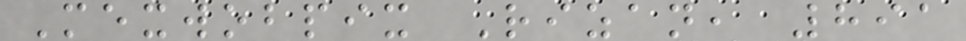Mexwobpix Rizan, 891
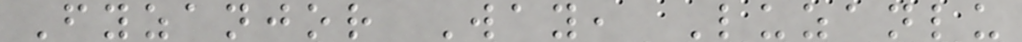Fyzanjor Way, Luzanlu
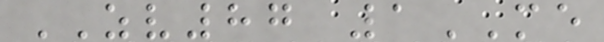ZV87 1ME
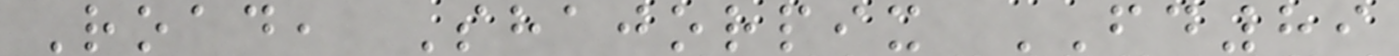Road, Shajorpix FD89
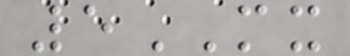5MX
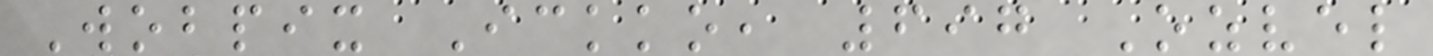Wobpix Ickko, 697 Ozvel
